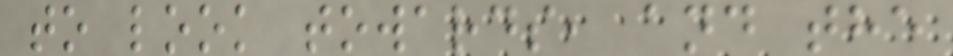to look towards, and the
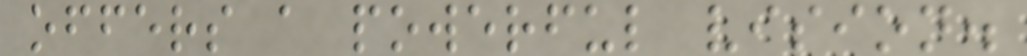offers a powerful vision.
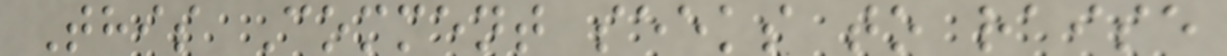This Comment seeks to raise
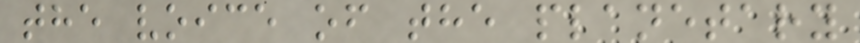the voice of the planetary
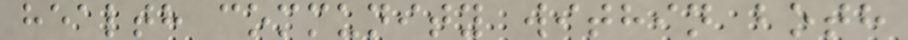health community within both
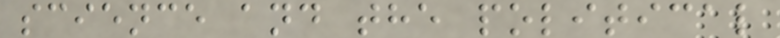science and the political
